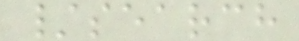/search
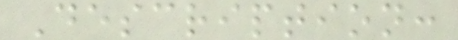Description:
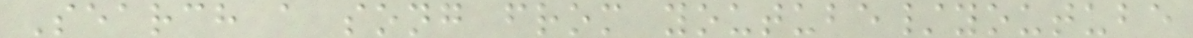Search a song from youtube/youtube
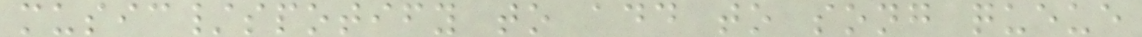music/spotify to add to song queue
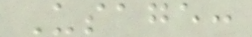Usage:
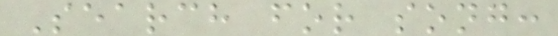Search for song:
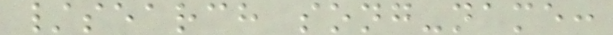/search song-name:
